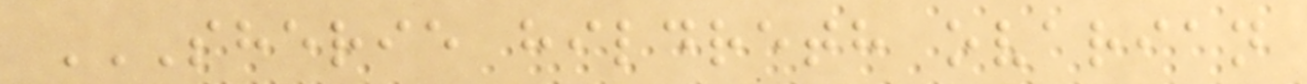SHERIE HILDRETH OVARIAN
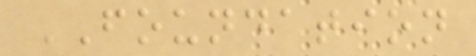FOUNDATION
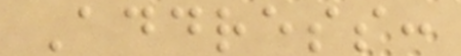Address:
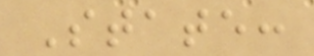State:
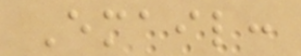Email:
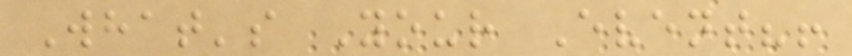What's Your Event?!
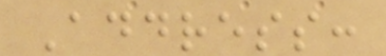Address:
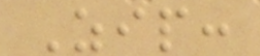Zip:
